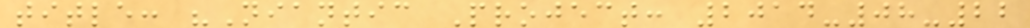title: "Niantic Project: 2014-08-22
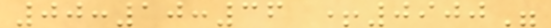00:10:36 +0900"
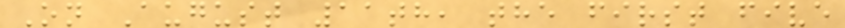On August 11th, the first five
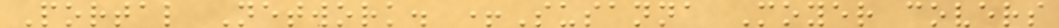Portal Network. +Susanna Moyer covers
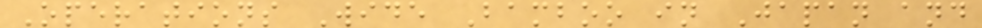Operations Wide Bamboo in Japan and
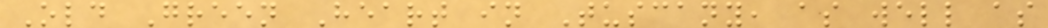Old Green Heart in Tuscany, as well as
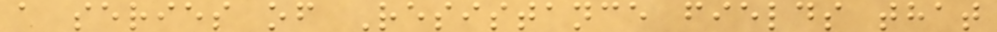a series of Resistance fields that
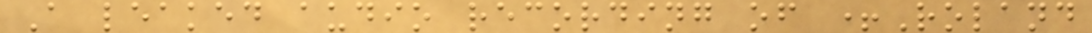A leaked audio recording of +Roland
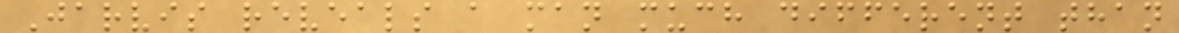Jarvis reveals a man much different than
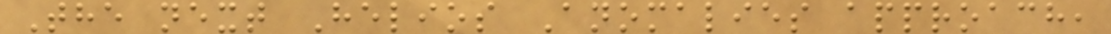The next Helios Anomalies approach,
